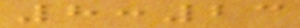8:23
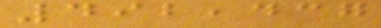492,437
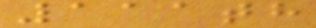111th
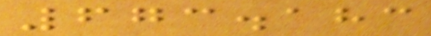673.183
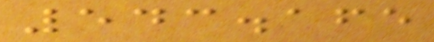543.165
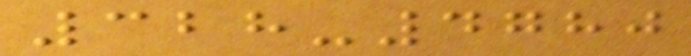328-4780
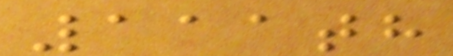111th
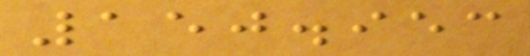150.953
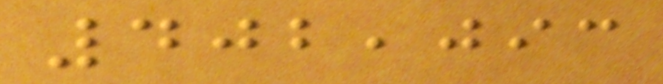402,093
